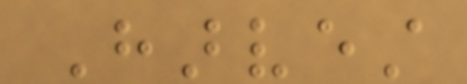Harvest
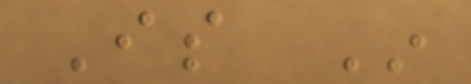Is In
